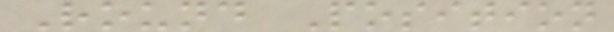Round Position
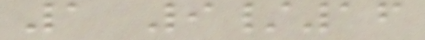1 9/16
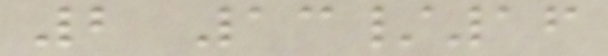2 13/16
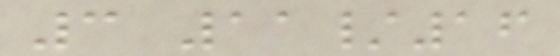3 11/16
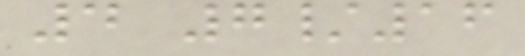4 7/16
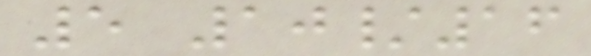5 10/16
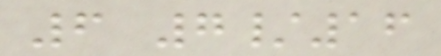6 7/16
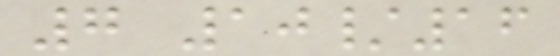7 10/16
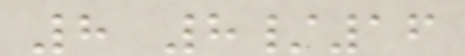8 8/16
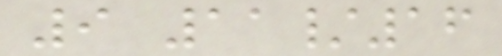9 11/16
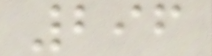296
